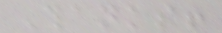Thanks!
